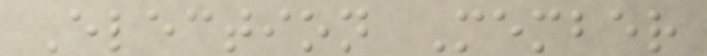Election Member
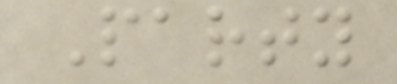Party
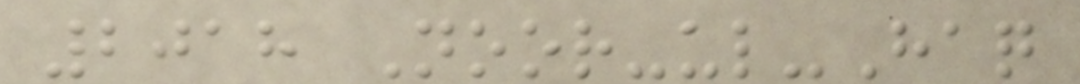2018 Noor-ul-Haq
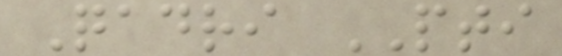Qadri PTI
